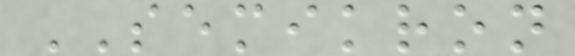SEMIKRON
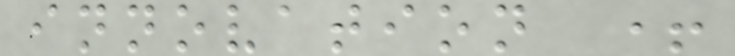innovation +
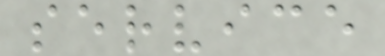service
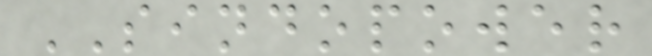SINDOPOWER
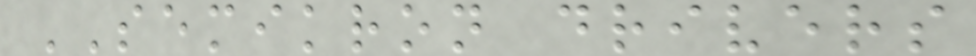SEMIKRON drivers
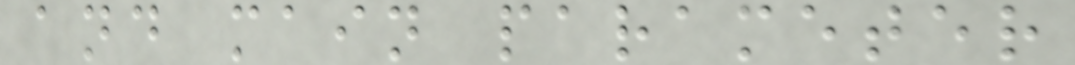and main parameter
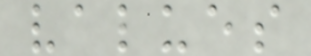values
